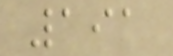191
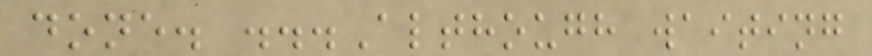done. ...Although waiting
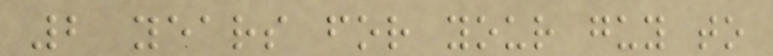2 years for your guy to
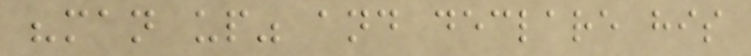"man up" and declare his
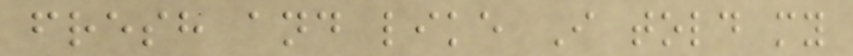fresh and like I told my
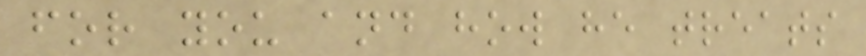for you and how he treats
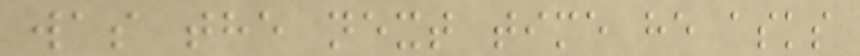was the next time he asks
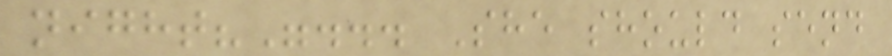night?"... She should send
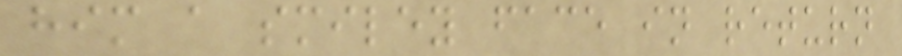him a smiley face in return
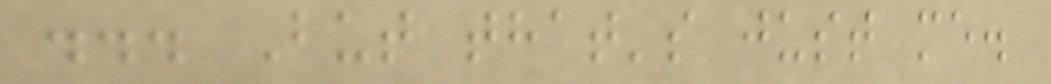... But that's just me.
